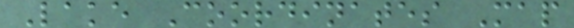Lake Coordinates Map
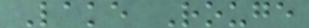Lake Rouge
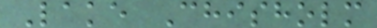Lake Chisholm
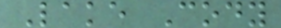Lake Cody
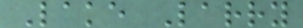Lake Larry
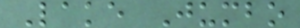Lake Jumbo
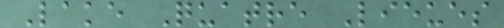Lake Quatre Lieues
